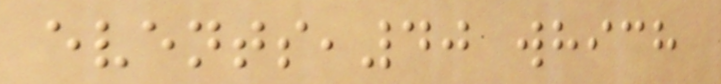events,40 which
